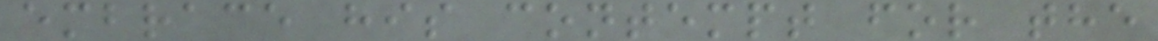embrace his contempt for the
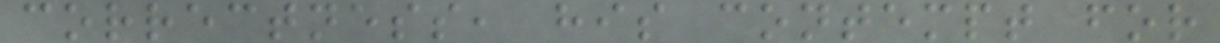correctness, his contempt for
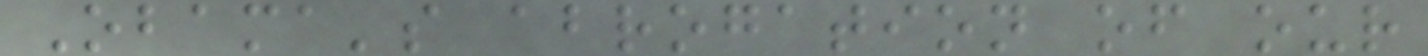Obama's abrogation of our
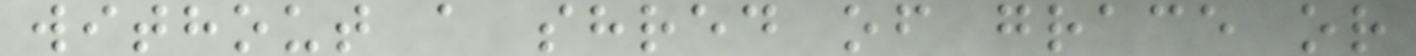without a shred of grace or
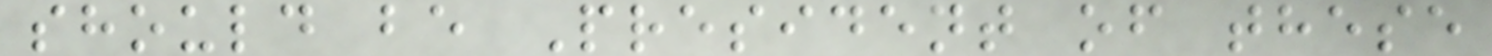should be President of these
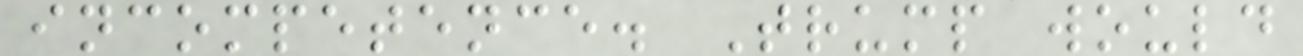incompetence. Trump would
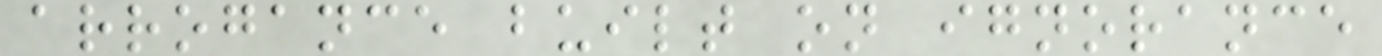arrogance built on ignorance
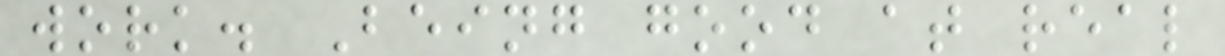work. Being good at real
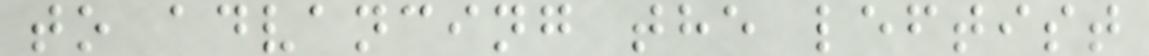to advancing the leftist
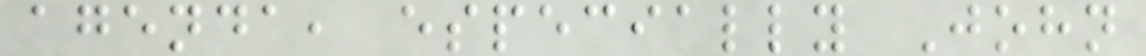agenda, especially John
